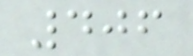406
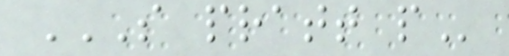S PRATT P
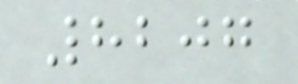8207
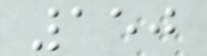150
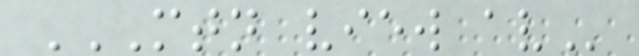MTN VIEW AV
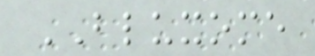BLUXOME
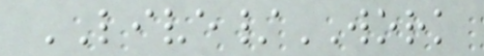LIVE/WORK
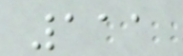111
